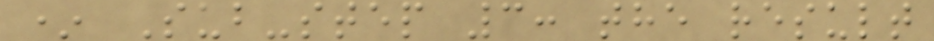* Sub-step 3: the result
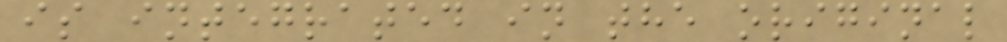is integrated in the original
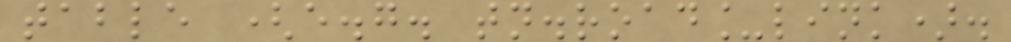table (e.g. tn.road_link).
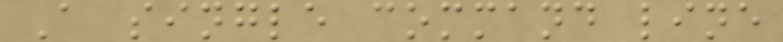A single command line
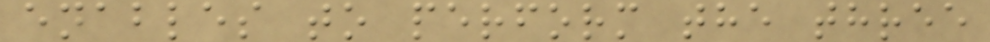enables to perform the three
